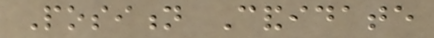Position Candidate
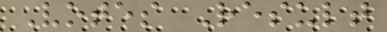Votes Result
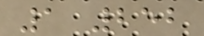1 252
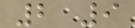2 9
